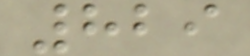829
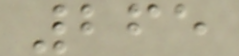265
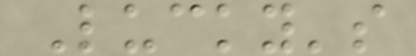Lucky's
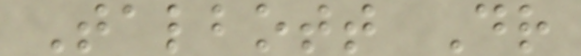Talbott Dr
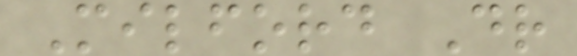Milford Dr
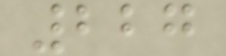227
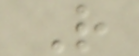R
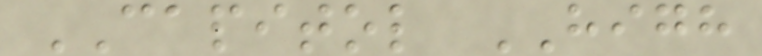CAPITOL HIGH
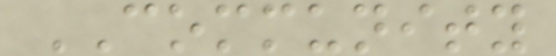COMMUNITY
